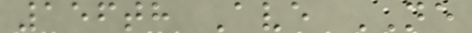156th Ave NE
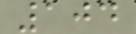104
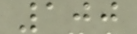100
